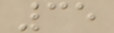35
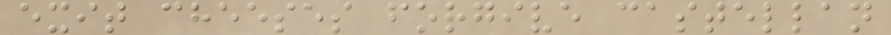exit cheeses forgive castellan
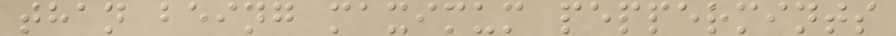than being maximum peppermints
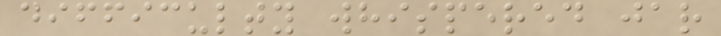difficulty whispered jar
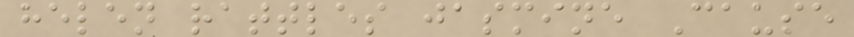helen rattles jasmine Cause
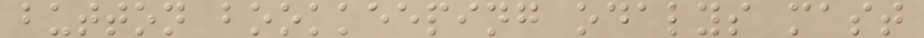button bookkeeping odalys mast
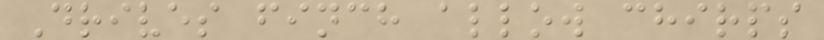Drives finch allow chirps
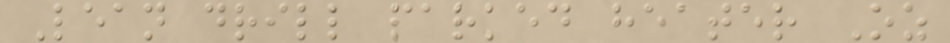Lean drill parked heater Oz
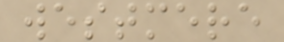westmere
